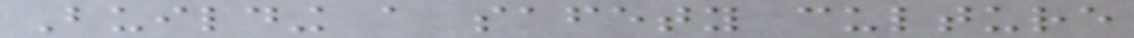Building a safety culture
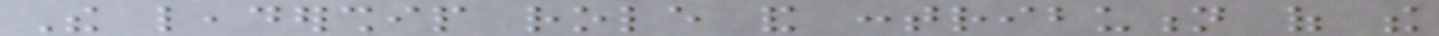The leadership role and contribution of the
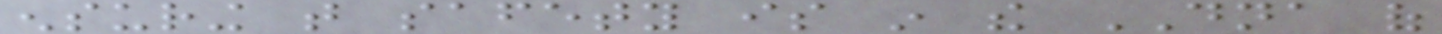ensuring that safety is in the DNA of
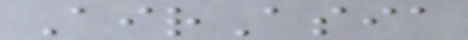AirAsia
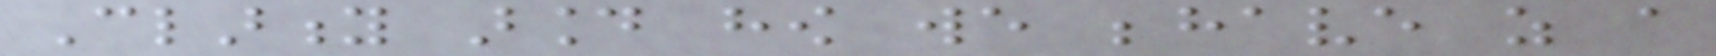Clarity around how we behave as a
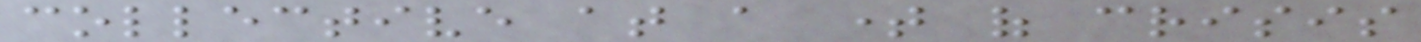collective at a time of crisis
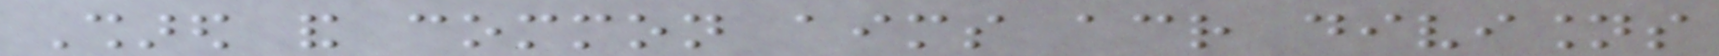Shared and common aims across divisions
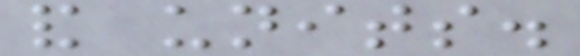and units.
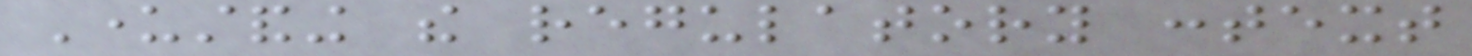Understanding the regulatory context
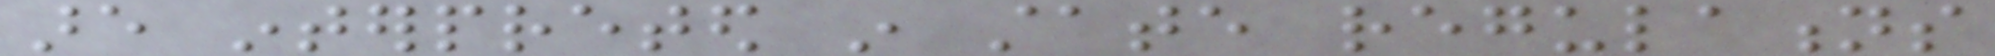are interpreted in state regulations
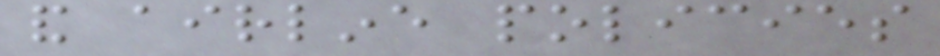and airline policies
